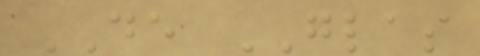DE GLAS
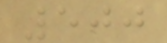500
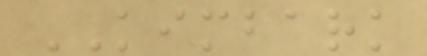KIMBARK
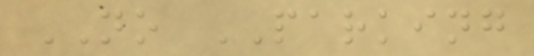NO PARKING
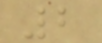2
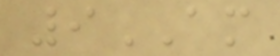9AM
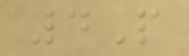4P
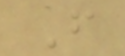F
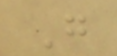G
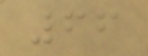66
